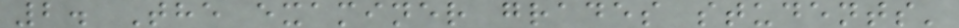2. The examiner grades students'
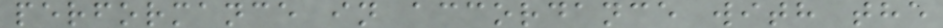performance in accordance with the
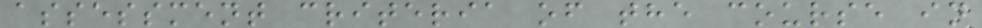assessment criteria of the course in
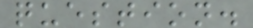question.
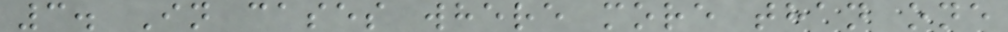3. In cases where more than one
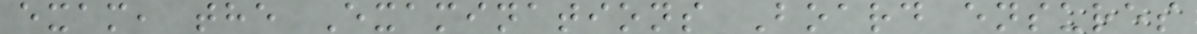exam, the Examinations Board ensures
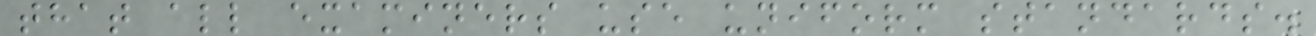that all examiners use uniform standards.
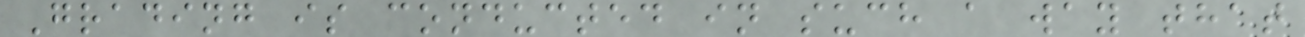Grading is conducted in such a way that
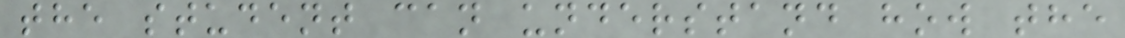the student can understand how the
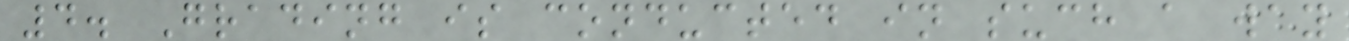4. Grading is conducted in such a way
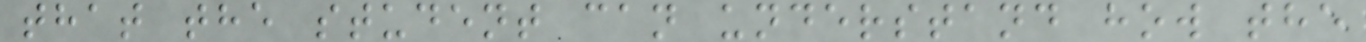that the student can understand how the
